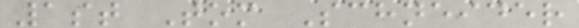1st Tom Schneider
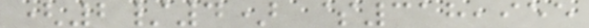(2/4) $318,955
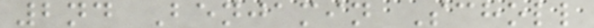2nd Benjamin Scholl
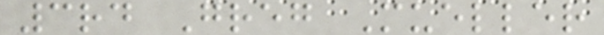3rd Greg Mueller
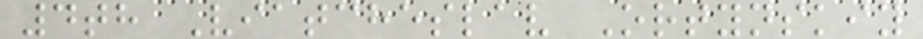4th Viatcheslav Ortynskiy
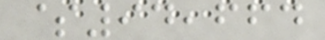$94,664
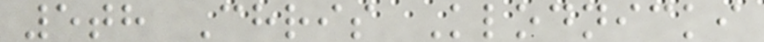5th Chris Klodnicki
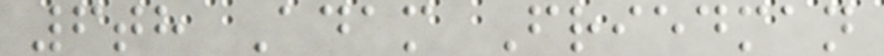6th Adam Friedman
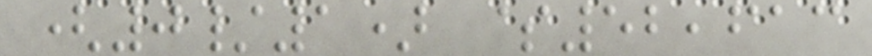(0/1) $52,613
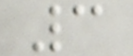3
